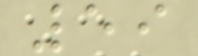59
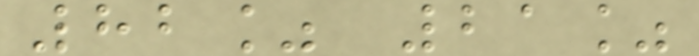82% 21%
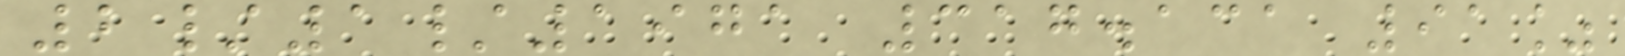2/1/1971 317.131 91%
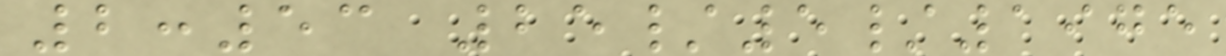2:53 25/5/1975
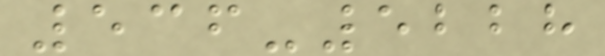536-5228
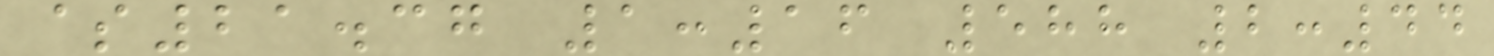$21.37 1:16 588 2:44
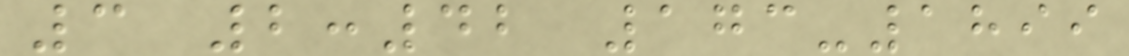3 2:42 173-1899
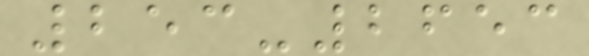253-2653
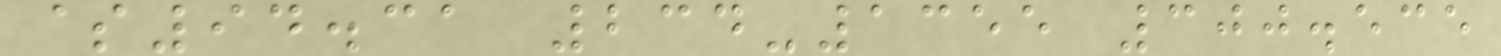$94.31 234-1355 300.535
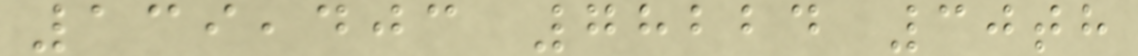139,403 78224 30th
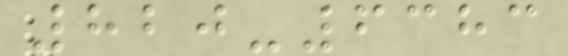820-6383
